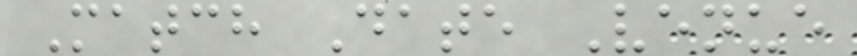Match Date Venue
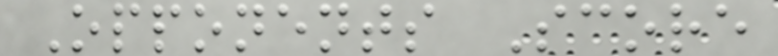Opponents Score
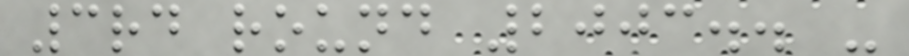3rd round 2003.. -
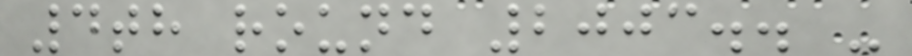4th round 2003.. -
